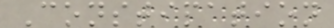Constipation
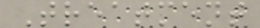Treatment
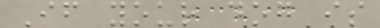If your dog is
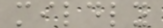mildly
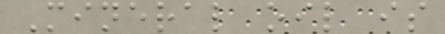Mineral oil is
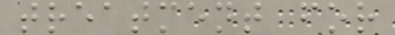treatment for
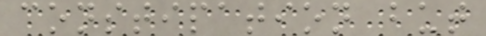constipation but
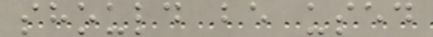should be used
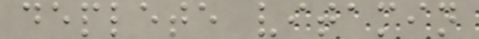deplete vitamin
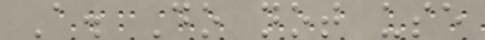A. Do not use
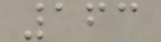163
